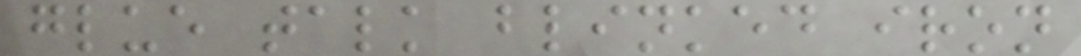glue talk blinked iron
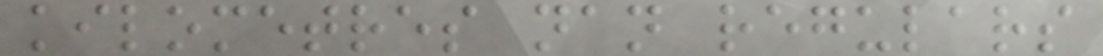kilometres nan regulars
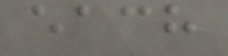each
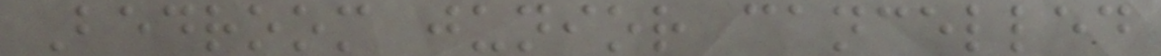Bedroom junior cancelled
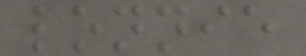lonnie
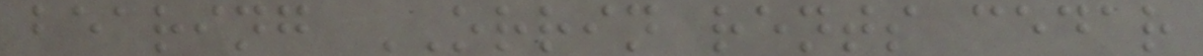bearing ORRIN rents cedar
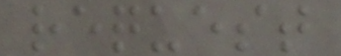request
